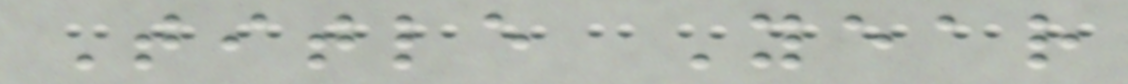Title Year
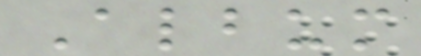Album
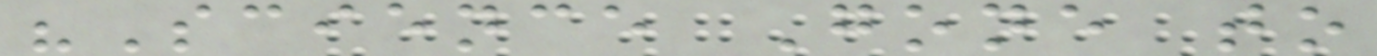"Science Gone to
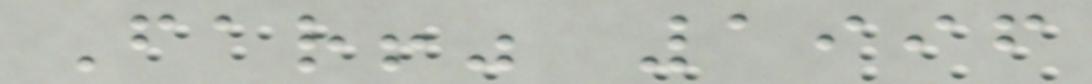Far!" 1996
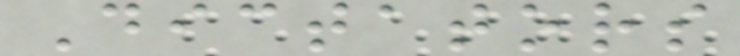Dictators
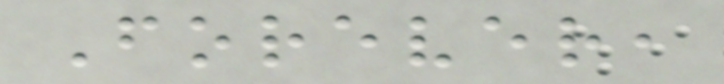Forever,
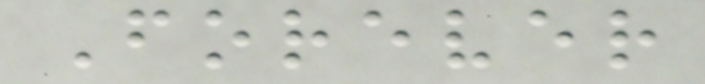Forever
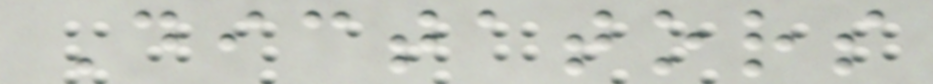Dictators
